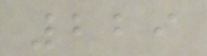229
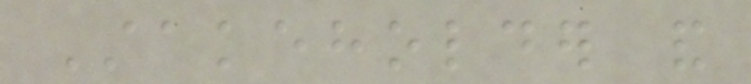Stakeholder and
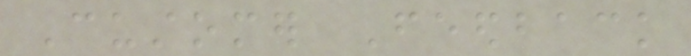Customer Feedback
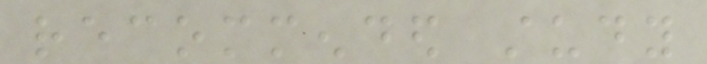recommended study
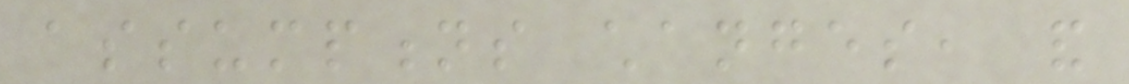assumptions changes, and
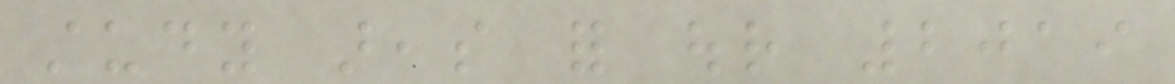study areas for our 2019
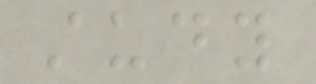study
